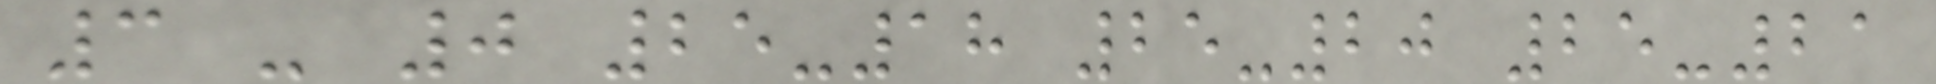3 - 0 25-18 25-20 25-21
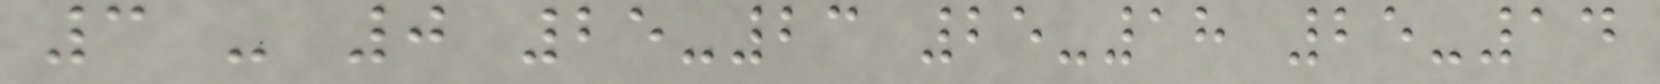3 - 0 25-23 25-18 25-14
